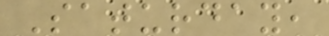Saturday,
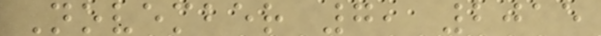November 7, 2015
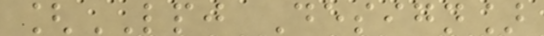[LPJ Design]
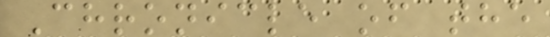Chronicle of the
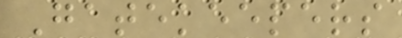Gatekeepers
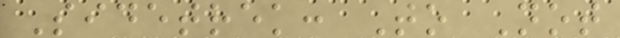Sidetrek: To Not
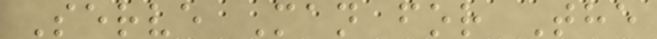Serve Man for The
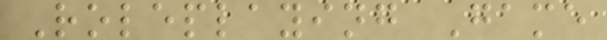Roleplaying Game
